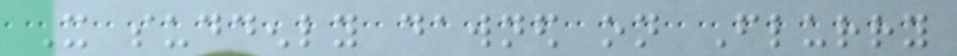It suddenly dawned on Flurry
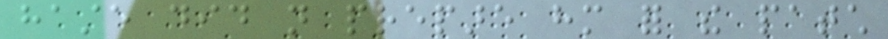haste did not prepare him for the patch
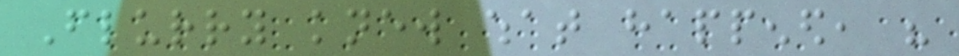Flurry knew what happened, his
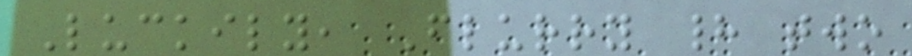Luckily, Flurry had two
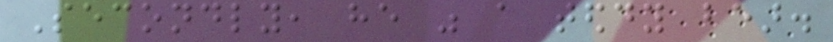Secondly, he was a teddy bear.
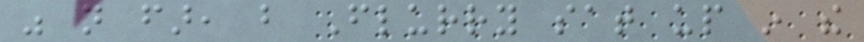was not far, but Flurry sat up in the
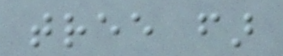tree far
